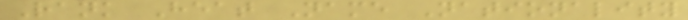Rank Heat Name Nationality
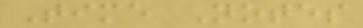Time Notes
